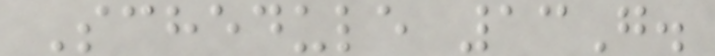Schedule 13G.
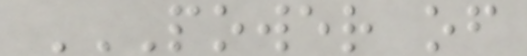POWER OF
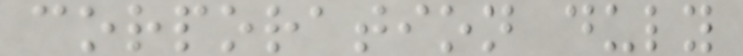corporation duly
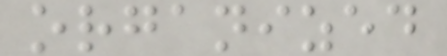organized
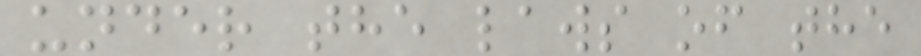under the laws of the
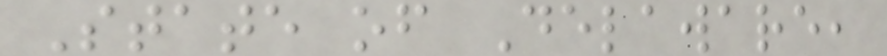State of Delaware,
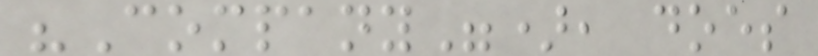"Company"), does
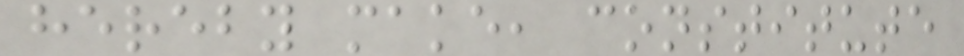hereby make, constitute
